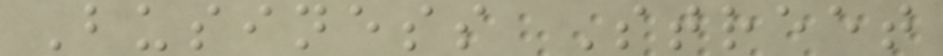Business Street
